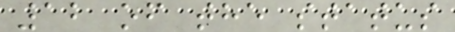12 of the status
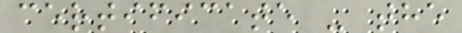certificate - the
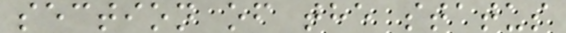section of the status
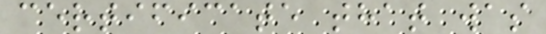certificate that was
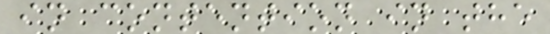in contention in the
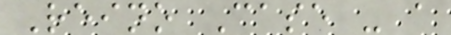Reino Case - a
